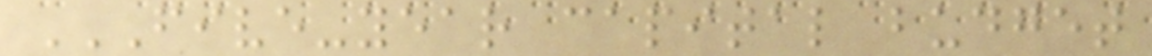FIVE-YEAR CAPITAL BUDGET
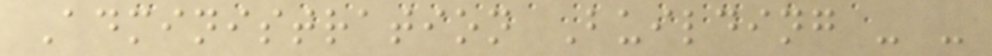Administration Building - -
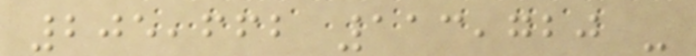205,662 113,720 -
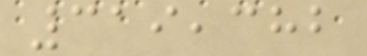319,382
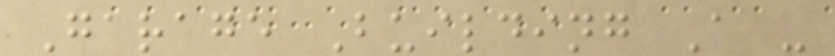Garage Building A -
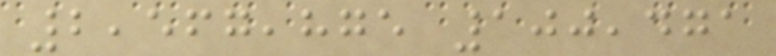2,567,875 100,471
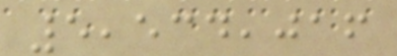5,534,016
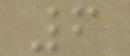6
